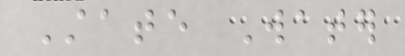State Water
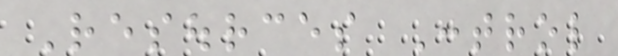Resources Control
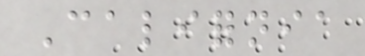California
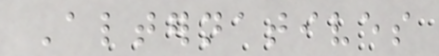Alternatives
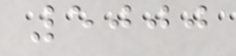5000
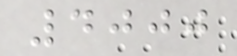4000
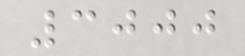3000
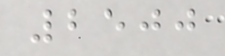2500
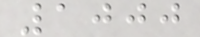1000
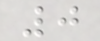0
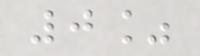0%
